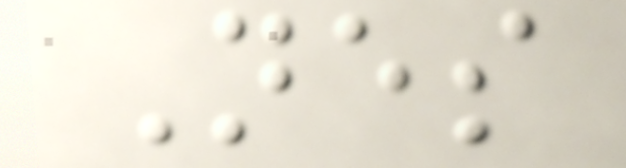Nes
